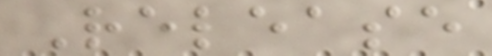Release
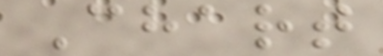Chart
